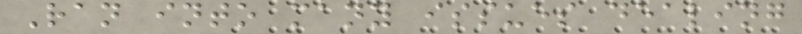Ran into many issues dealing
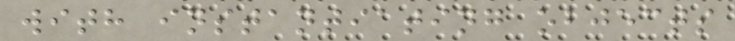with instantiating objects
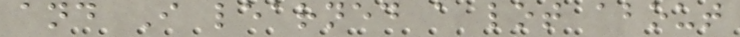and I learned a lot about
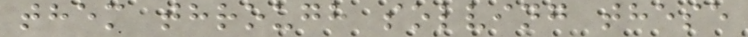them through solving these
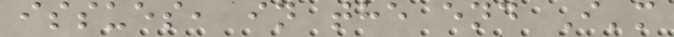issues, in the end I'm
